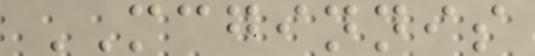MCGINNIS
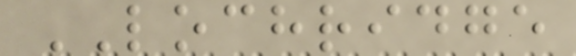LOCHRIDGE
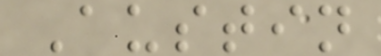Austin
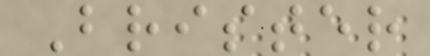Brister
